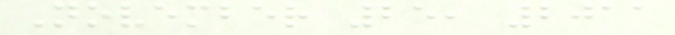November 25, 2011
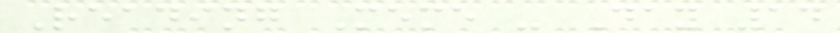Reading Meme - Day 14
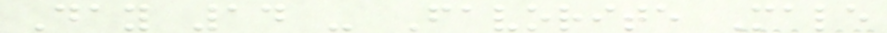Day 14 - Favorite Male
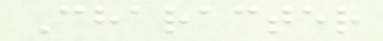Character
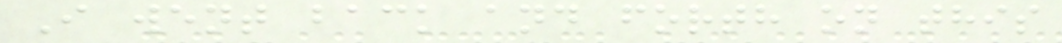I went back and forth on this
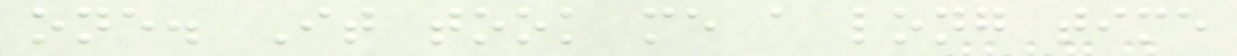one. It took me a long time
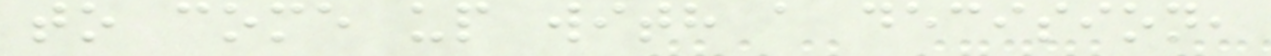to come up with a decision,
